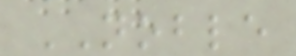NOBLE
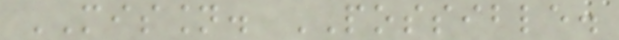MISSION. POSSIBLE.
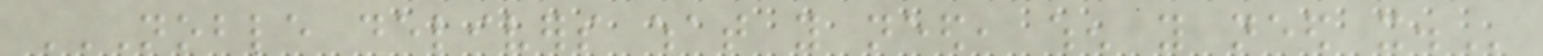NOBLE DELIVERS WHAT YOU NEED, WHEN YOU NEED IT.
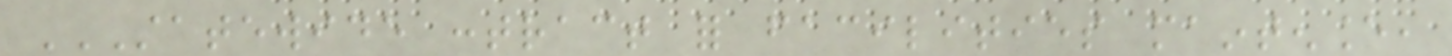STATEWIDE CONTRACT FOR FACILITIES MAINTENANCE,
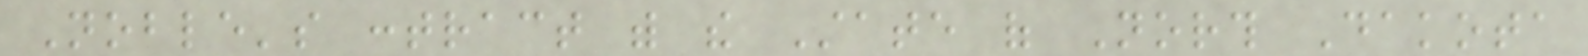Noble's contract with the State of North Dakota
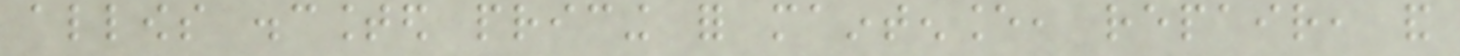allows discounted pricing for maintenance, repair, and
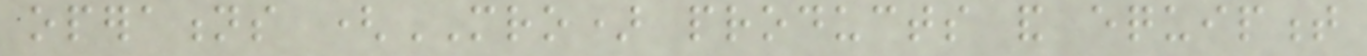operations (MRO) products and equipment
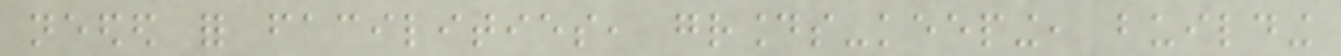needed for facilities, grounds-keeping, building
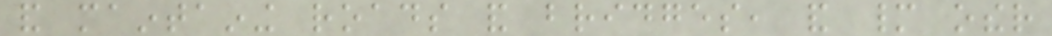and maintaining roads and bridges, and many other
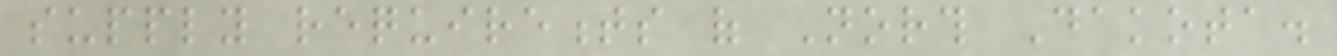supply requirements of North Dakota.
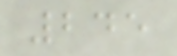245
